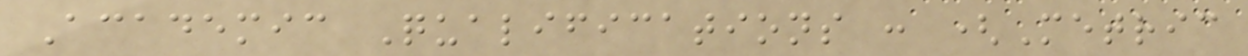Academic Qualifications : (Metric
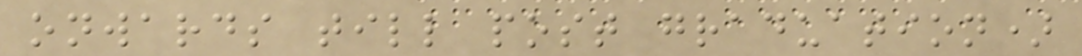onwards till post graduation)
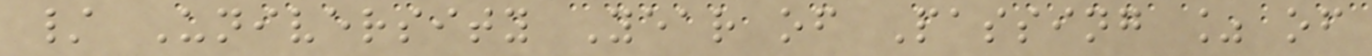/ University Year of Passing % of
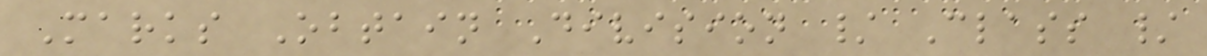Marks Obtain Division / Class /
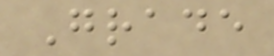Grade
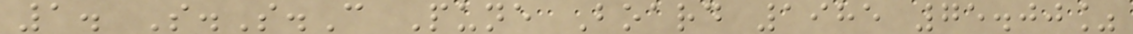1. S.S.C Pune Board 1985 75.00%
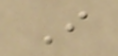I
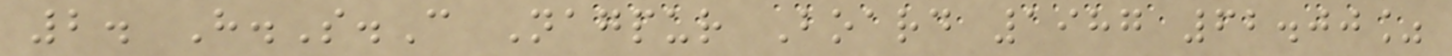2. H.S.C Nagpur Board 1987 62.00%
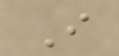I
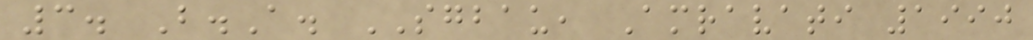3. B.A. SGBAU, Amravati 1990
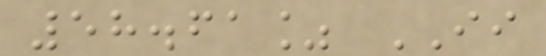58.61% II
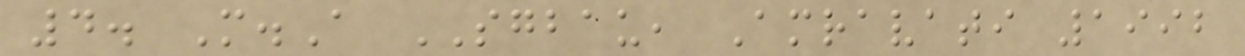4. M.A SGBAU, Amravati 1992
